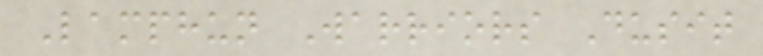Lamphun Warriors Dusit
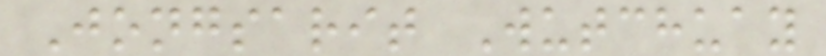Jongsarit Wutchuay
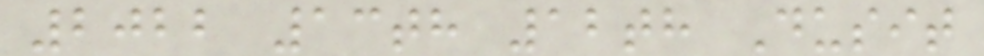2022 13th 12th Dusit
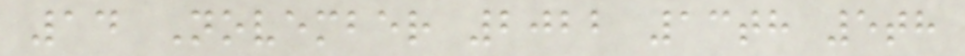14 November 2022 13th 5th
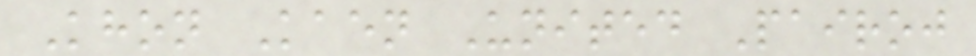Khon Kaen United Pairoj
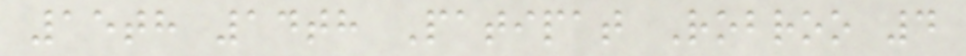15th 14th Patipat Robroo 4
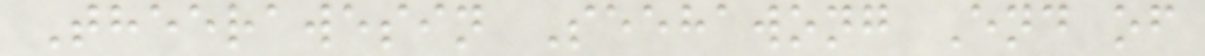Theerawesin Seehawong End of
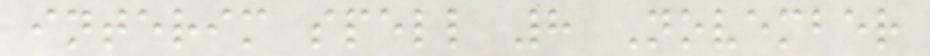interim spell 8 November
